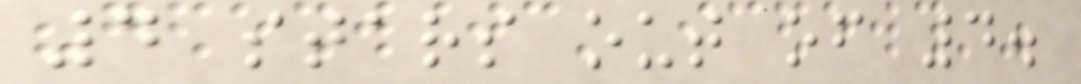4 stars out of 4.
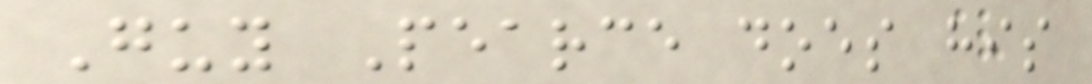Guy Pearce does his
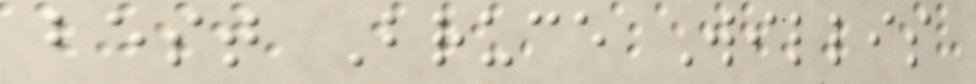best Bruce Willis
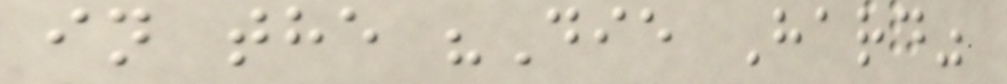in the "Die Hard"
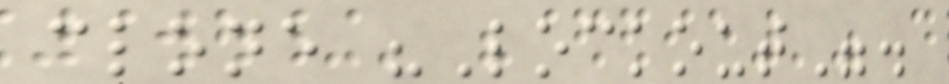clone "Lockout".
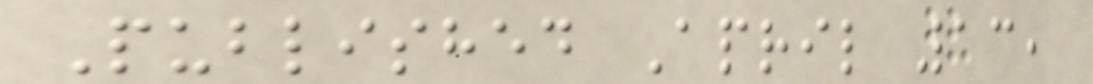Published April 13,
